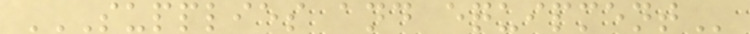SUPPLIES AND EQUIPMENT
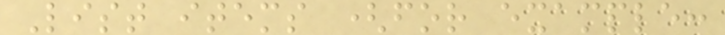List items (for example:
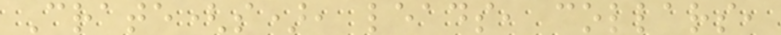Crate(s), leads, collars,
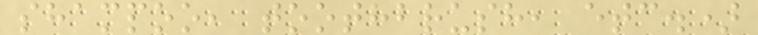shampoo, toothbrush, etc.)
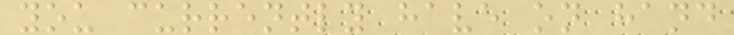you currently have on hand
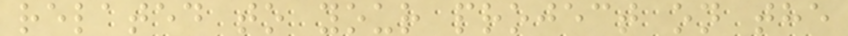related to your project on the
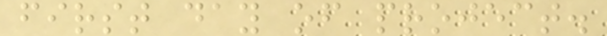first day of project.
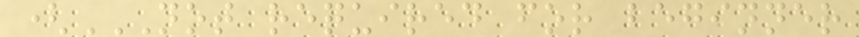(NOT REQUIRED FOR BEGINNER
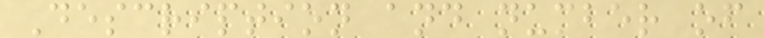Description and number of
